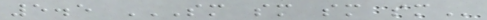5.5 SM SM SM SM
